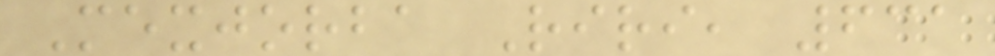Mexjorba Riri, 631
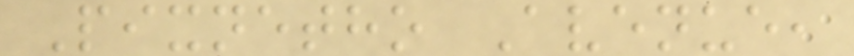Pixnetho Avenue,
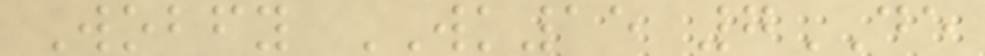Wobfy WK15 7DE
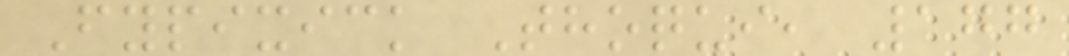Fypixick Thoqui, 177
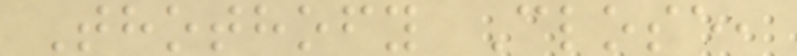Thothofy Close,
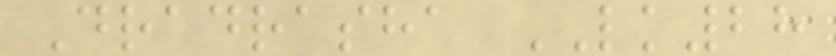Dradrasha LK28
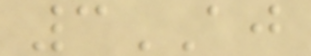3AJ
